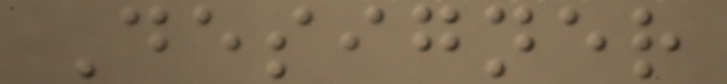Designer
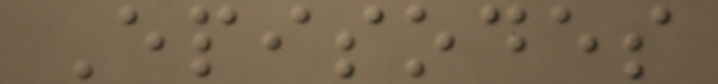Episodes
